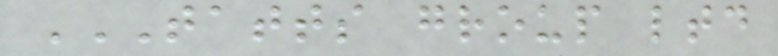TATTS GROUP LTD
